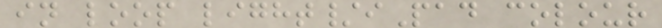in loop light/iPad colour
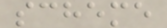scheme
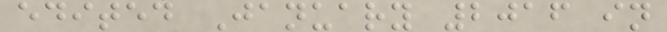edited January 2016 in
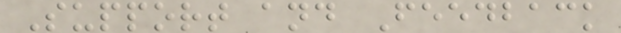Support and Feedback
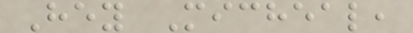Hey Micheal,
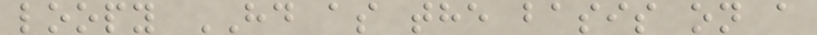loopy HD as the basis on a
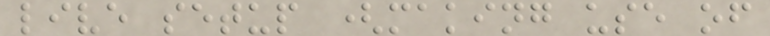live setup (making use of
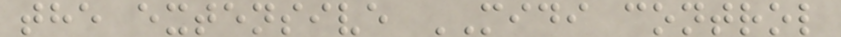the extensive MIDI control
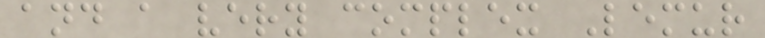and a very complex Lemur
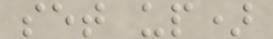set up)
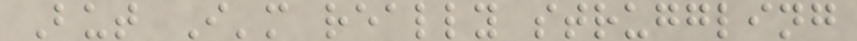But I'm really struggling
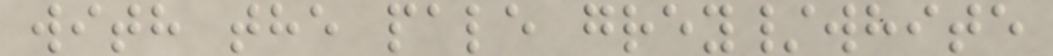with the pale grey/white
